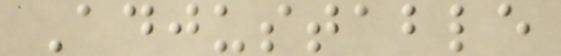Adjustable
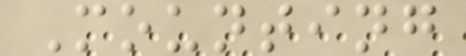Mounting
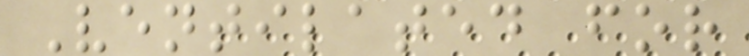Ventilated for
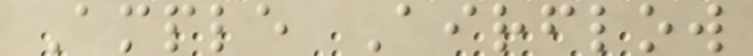Ample Airflow
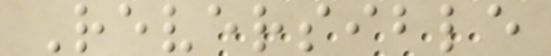Reversible
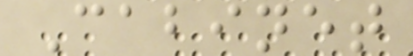Cabinet
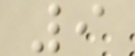9
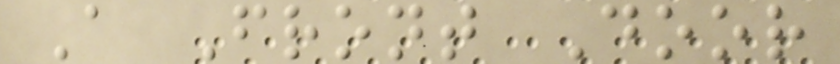A Front Door
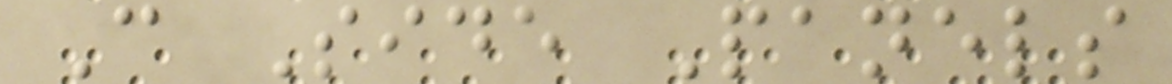C Side Panels
